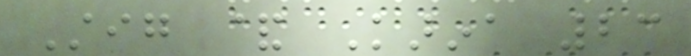Stig & Karina 23
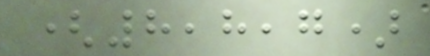(8,8,7)
